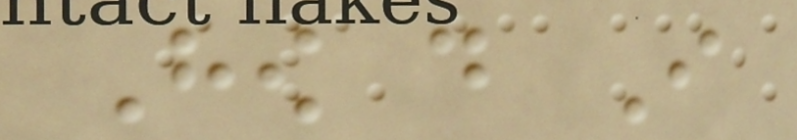How do I
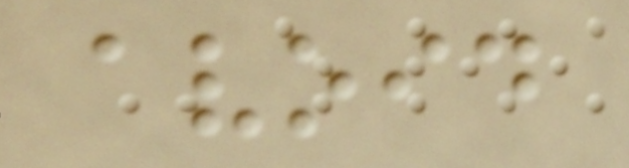avoid
